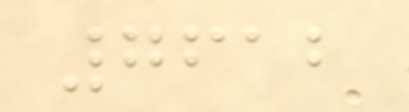7612
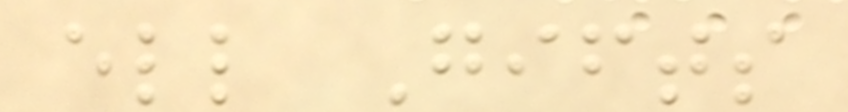ell Gifts
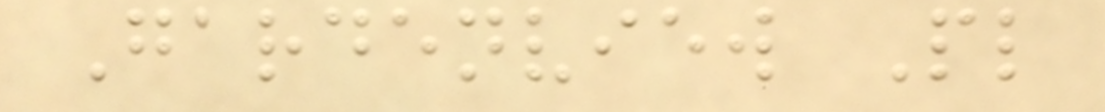Gardenview Pl
